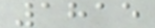1815
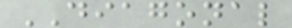DIAGONAL
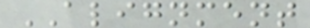ALIGNMENT
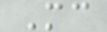Mc
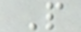P
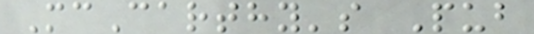McCarthy's Pub
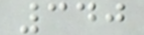340
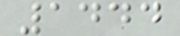1444
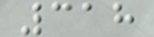318
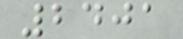2401
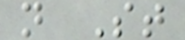n St
